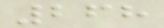268
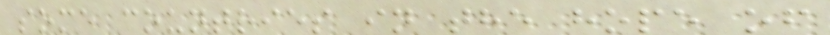some countries in the hope of
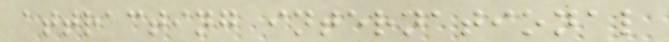attracting international
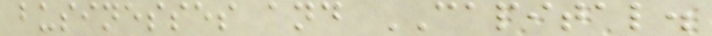businesses and CAPITAL.
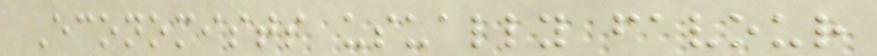Economists usually favour
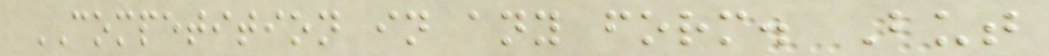COMPETITION in any form. But
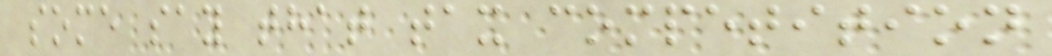some say that tax competition
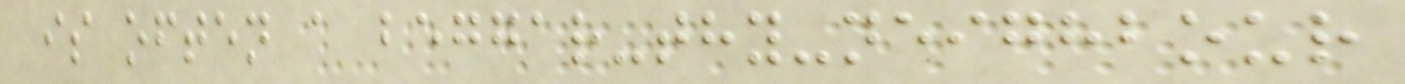is often a beggar-thy-neighbour
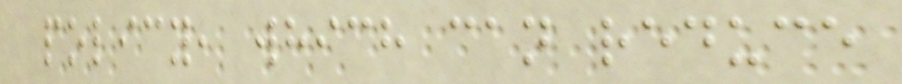policy, which can reduce
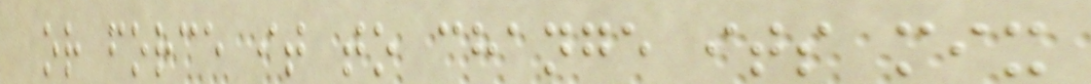or force it to change its mix
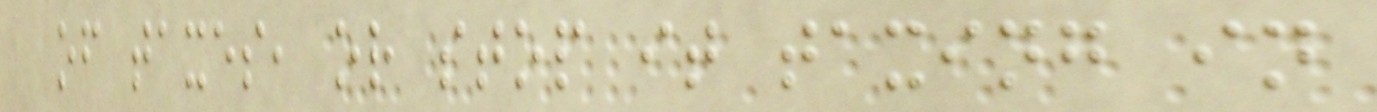of taxes, or stop it taxing in
